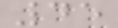45
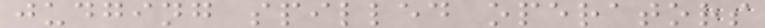judging spilled operators
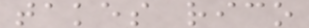takes rico
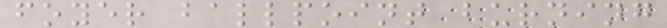foyer ballpoint burning
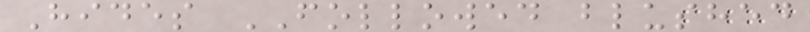Hides FOLLOWED blushed
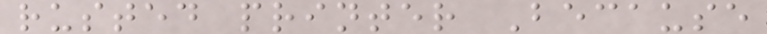rusted printer Because
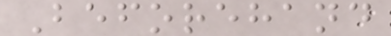Beforehand
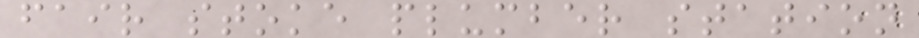fair stoke plumber station
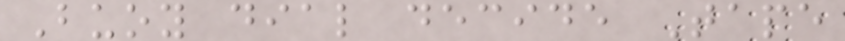Buoy dial decide Tape
